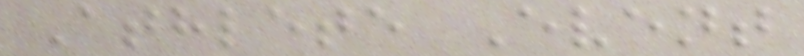Athlete Event
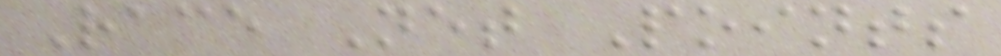Race Net Points
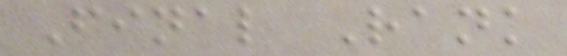Final Rank
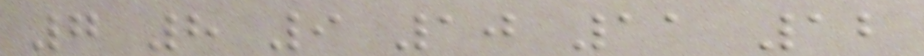7 8 9 10 11 12
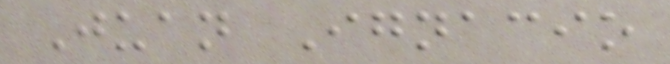Juan Ignacio
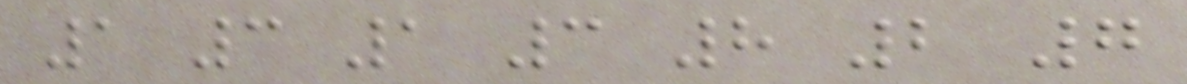1 3 1 3 8 2 7
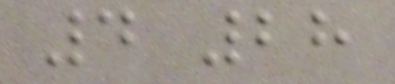4 28
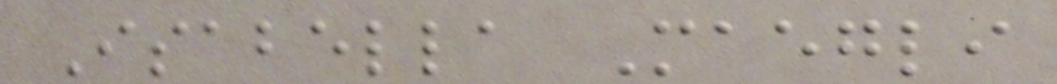Isabella Maegli
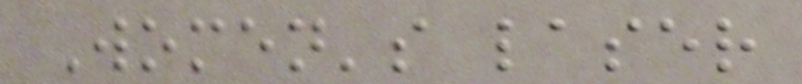Women's laser
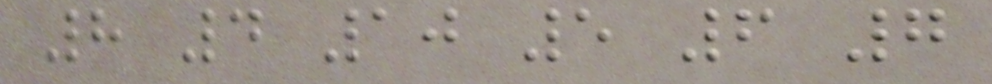8 4 10 5 6 7
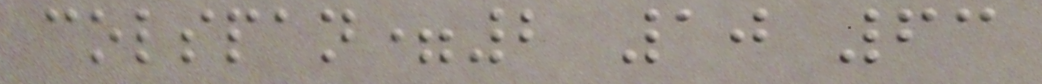colspan=2 10 63
